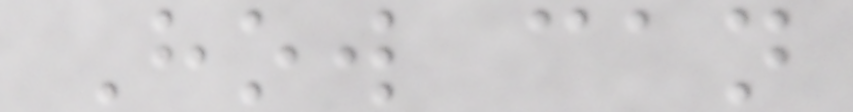How can
